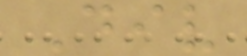Div
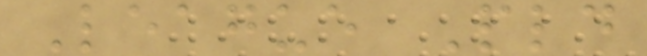League Pld
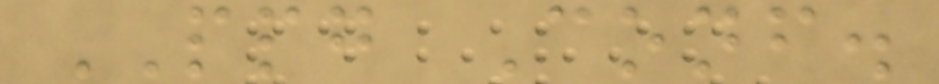PPG Conf.
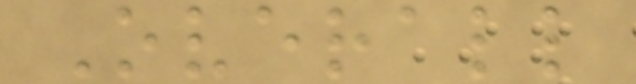Overall
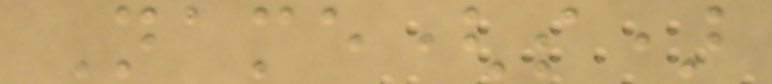Name(s)
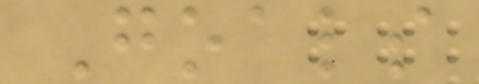Goals
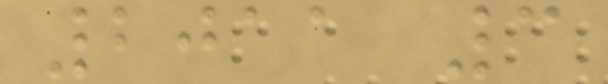2011 3
